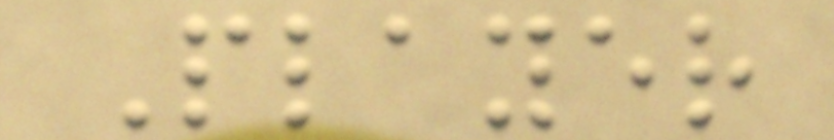Player
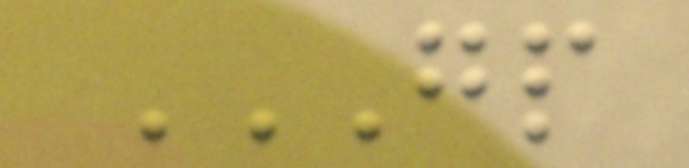GP
